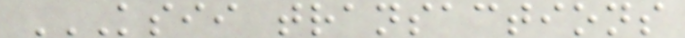KSII TRANSACTIONS
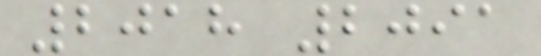2018 2091
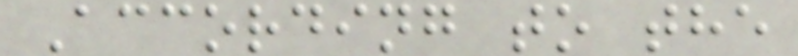According to the
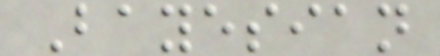Bayesian
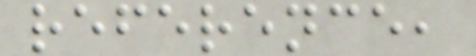reference,
